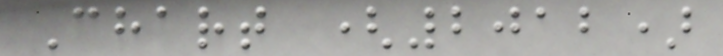Chart (2012)
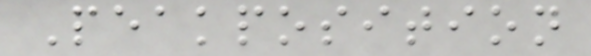Peakposition
